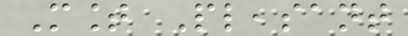Mount Pleasant
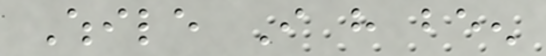While I have been
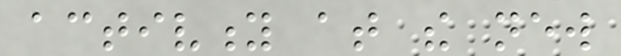activity at the new
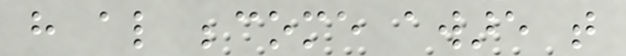have also become aware that
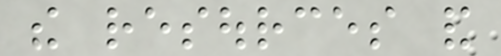the resources and
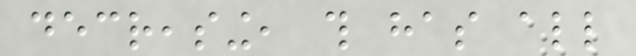decreasing, this has all
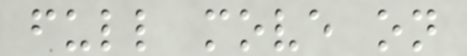full move on
